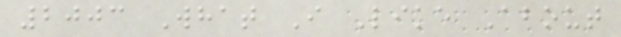2003 What I Like About
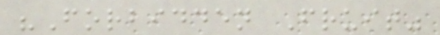"Forbidden Fruit"
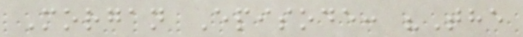Morgan Episode: "The
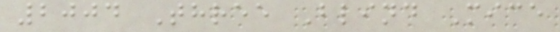2004 Three Blind Mice
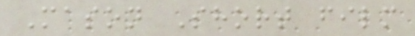Mason Short film
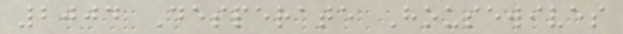2004 Desperate Housewives
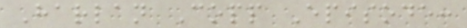Harlan Copp Episode:
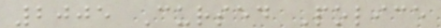2005 Cursed Police
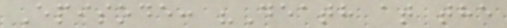Episode: "Death at the
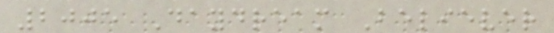2005 Daydream Believer
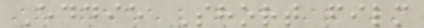Eddie Short film
